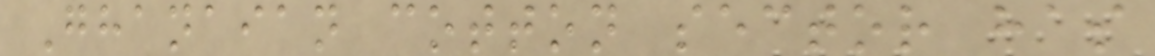Ghanaian cotton sector has
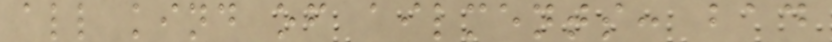all kind of ailments: bad
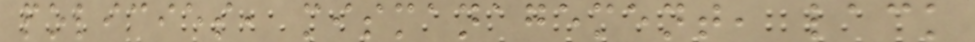policies, mismanagement, lack
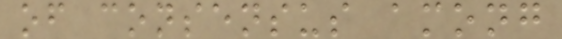of consensus among
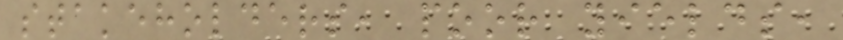stakeholders, poor yields,
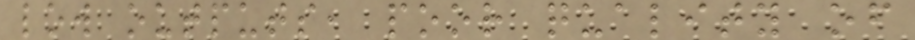low outputs, poor quality of
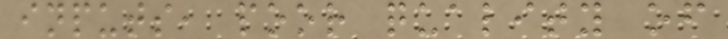inputs, poor quality of
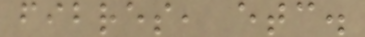fibres, etc.
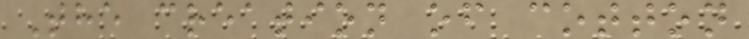The creation of cotton
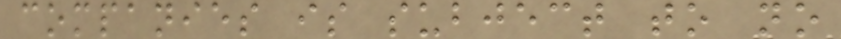companies is subject to no
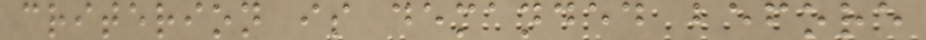criterion is demanded before
